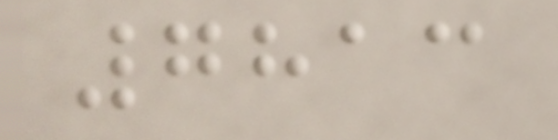7813
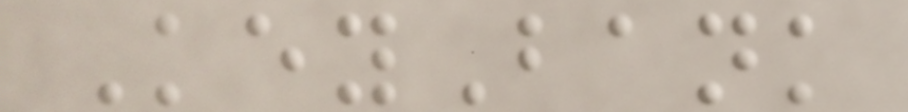KeyBank
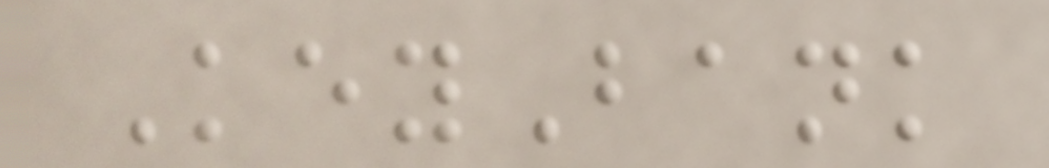KeyBank
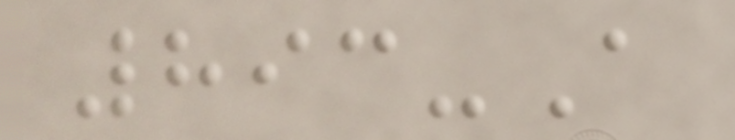893-A
